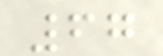67
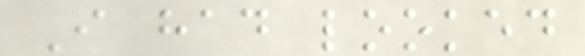I had looked
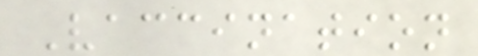Vaccination
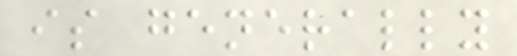is generally
